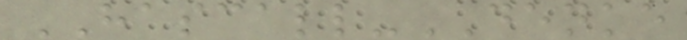HASCALL-DENKE
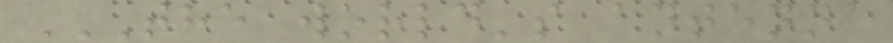THE WORLD'S ANTENNA
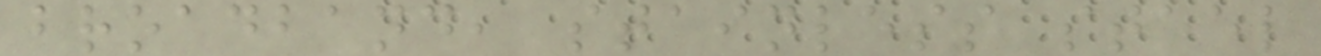broadband, stainless steel
